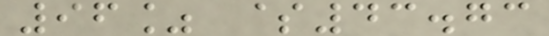96% $43.73
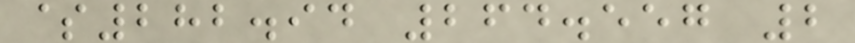$282.94 264.557 2
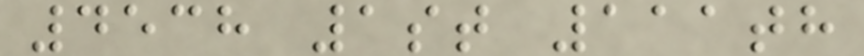4538 1st 111th
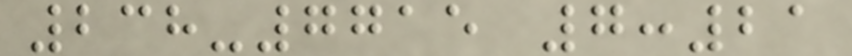238-7715 7:21
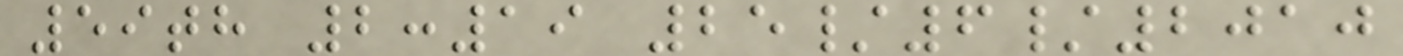59th 2:19 25/6/2010
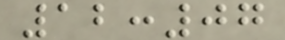12:07
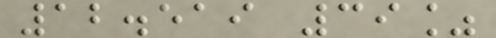12.519 39%
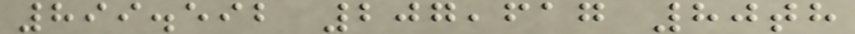899.592 207,617 80th
